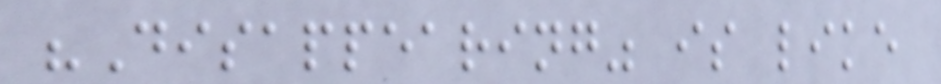"Disappearing" is like
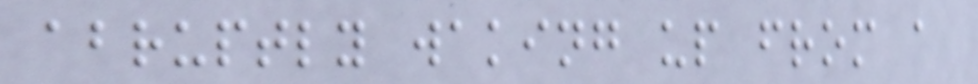abruptly waking up from a
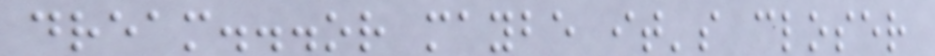dream...or maybe it's closer
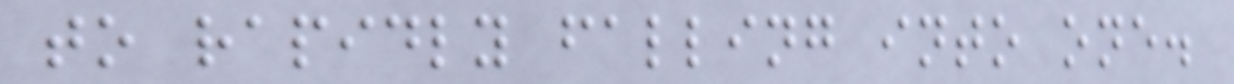to rapidly falling into one.
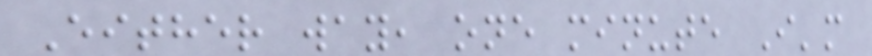Either way, one minute I'm
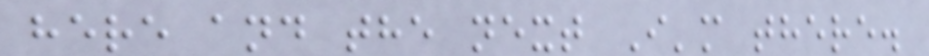here and the next I'm there.
